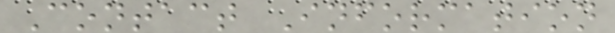Contact Information
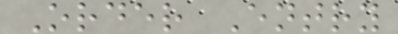Order Entry
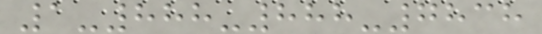1-888-888-7838
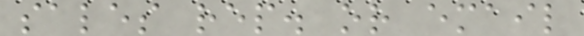sales rep. or email
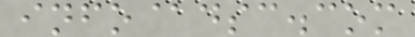info@dsc.com
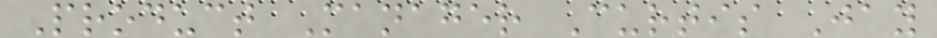Product Manager Curtis Jay
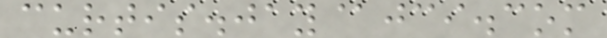curtis.jay@jci.com
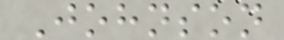Johnson
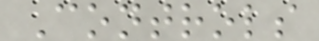Controls
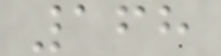168
